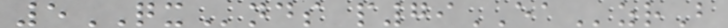5QXnds p79EAzrB
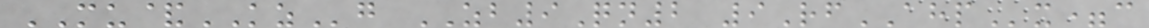MU&KZg ZB9Qn2 9RfAHPx=c
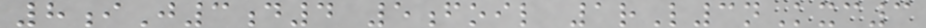8iJ3d4 5foil 1rL3nKxc3
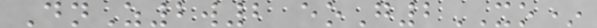DnZ2w2 eoG2XO*
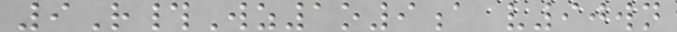9R#Wz1o9a v90wn
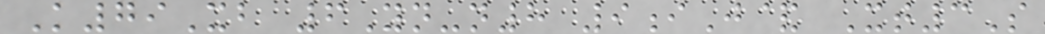K79Xb 6Yn-n8 9iJ& Xt3S
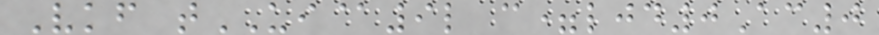Vkf tUI@9l c=ljd0Ac0
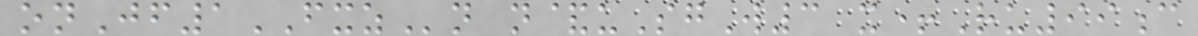onJf1FXZn n&uSgW3 x+Ru99c
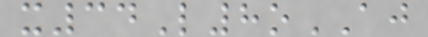x34L8oAJ
